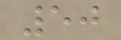50
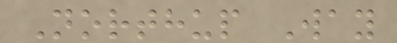Northup Way
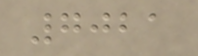7021
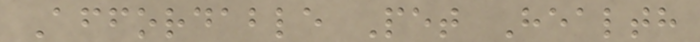Affordable Pet Health
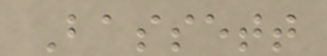Bassett
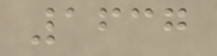1637
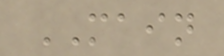MAIN
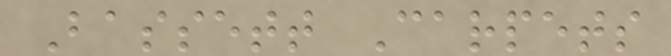Bassett Carpets
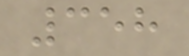358
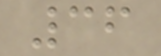36
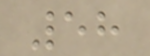58
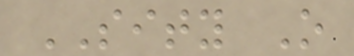SITY O
